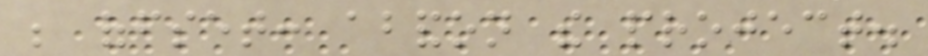be offset: abandon the project.
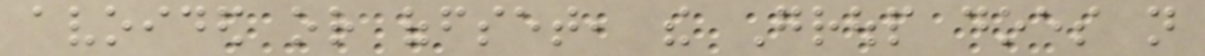avoided or offset, the Group does not
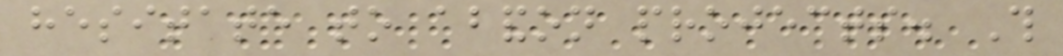hesitate to abandon projects. This
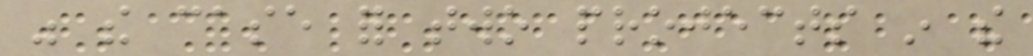was the case for two projects in the
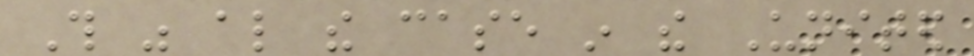This was also the case in the United
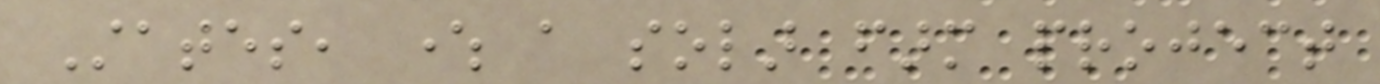States, where a solar farm project
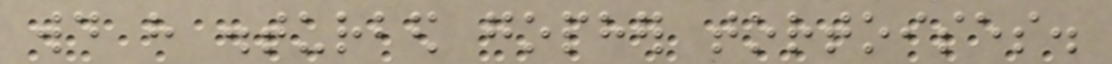would have disturbed gopher tortoises.
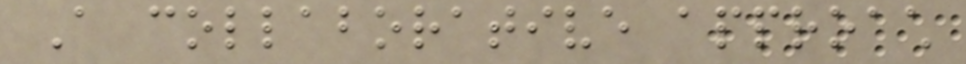A collaborative approach
